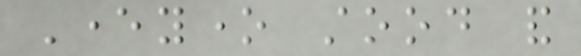Everyone stood and
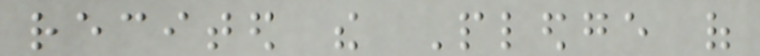recited the Pledge of
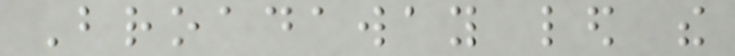Broadaway led the
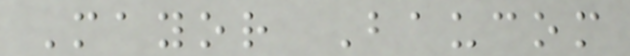Mayor Baucom
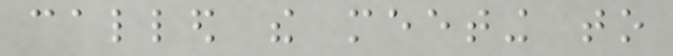called the meeting to
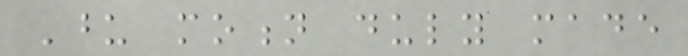Upon motion duly made
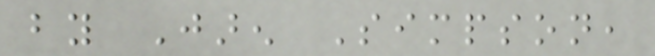by Jaren Simpson,
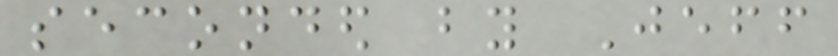seconded by Jeff
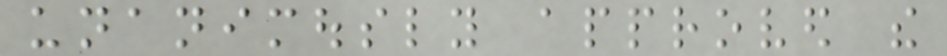unanimously approved the
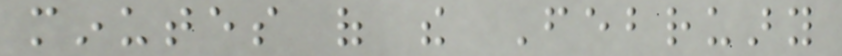minutes of the February
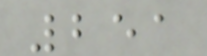251
